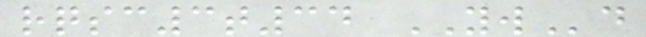rqsc3t34 YWd
